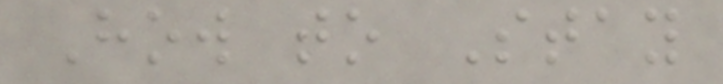How to Stay
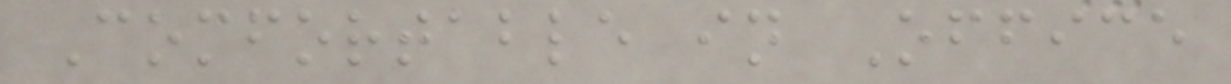Comfortable in Office
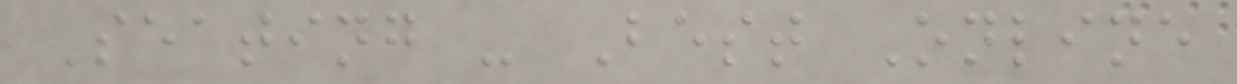Seating - Best Online
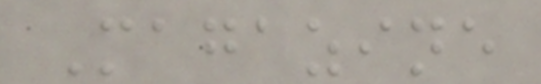Magazine
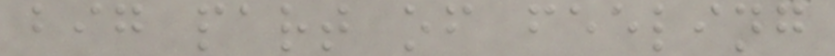big part of feeling
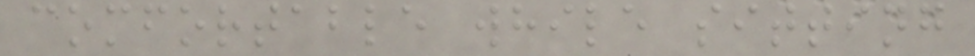comfortable while sitting
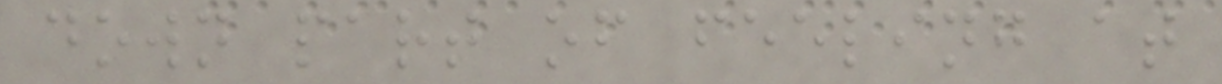down part of feeling at
